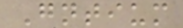Gntium
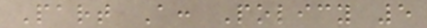Part A: Policy 5
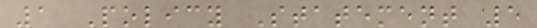1 Policy Statement 5
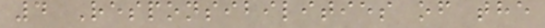4 Responsibilities of the
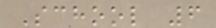School 6
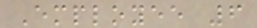Employee 6
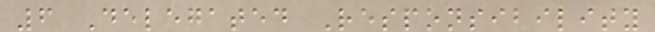6 Delegated Responsibility
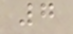7
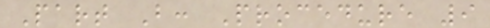Part B: Procedure 9
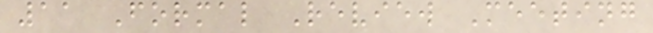11 Formal Review Meeting
